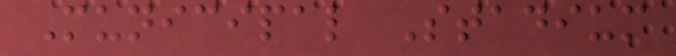Municipal Stadium
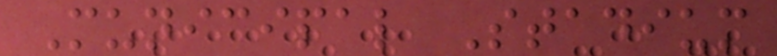Municipal Stadium
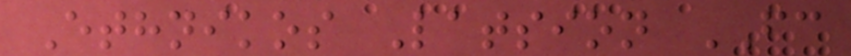Ethnikos Latsion FC
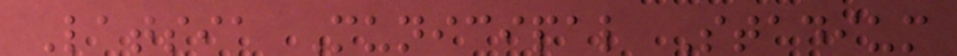Latsia Municipal Stadium
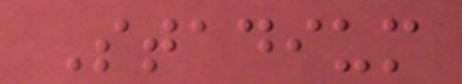Stadium
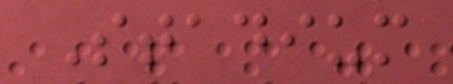Stadium
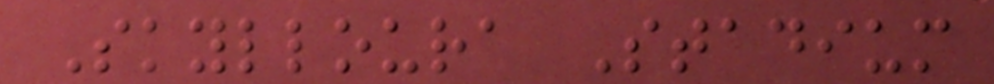Skylloura Stadium
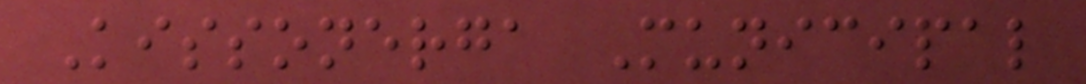Kissonerga Municipal
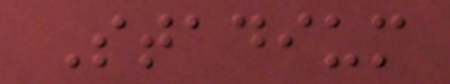Stadium
